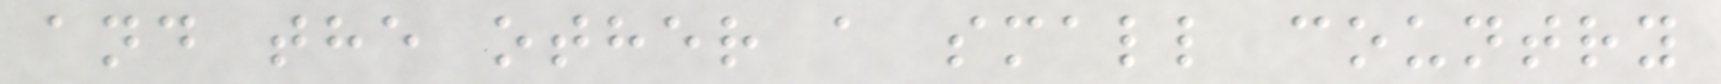and the other a small country
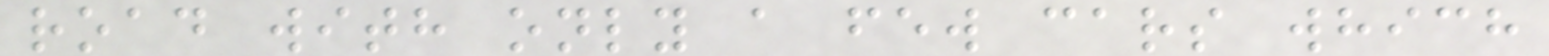road with only a few cars which
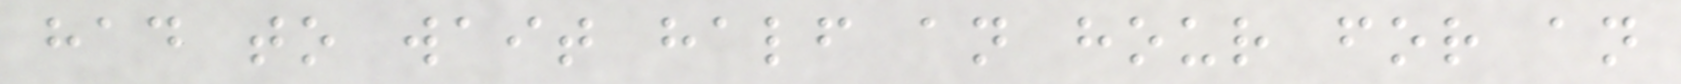had to wait half an hour for an
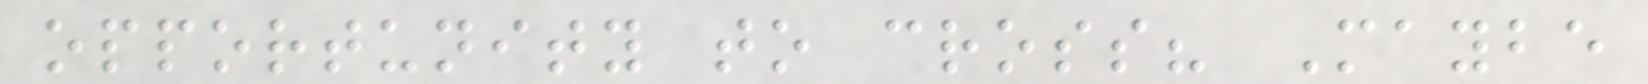opportunity to cross? Maybe
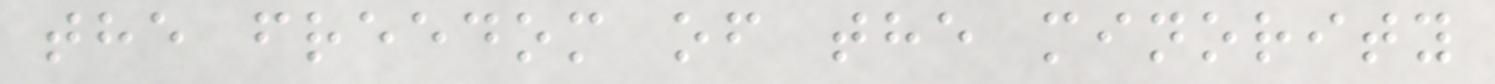the freedom of the minority
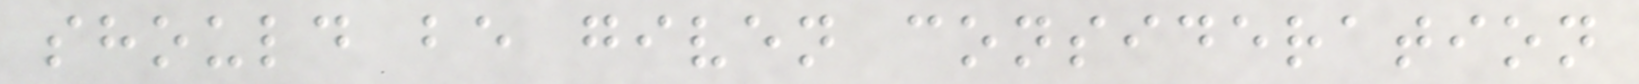should be given consideration
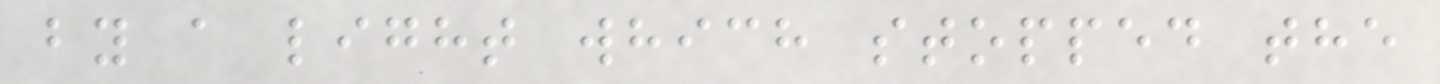by a light which stopped the
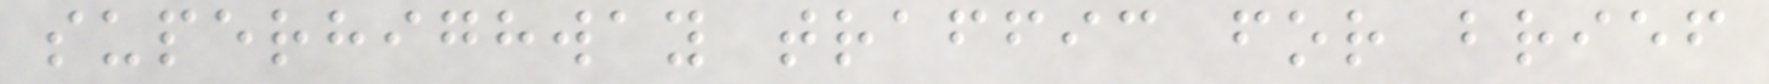superhighway traffic for brief
